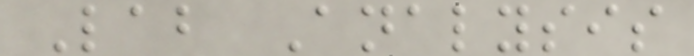Lab Analysis
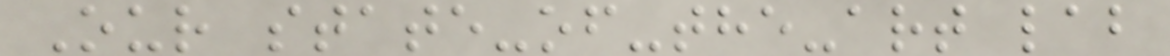Our state-of-the-art lab
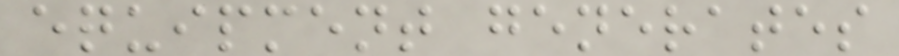equipment generates
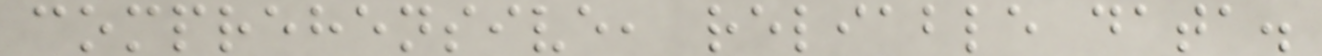comprehensive, reliable data.
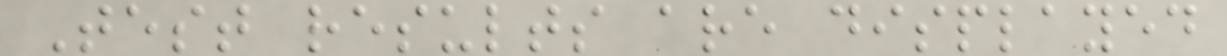Test results are displayed
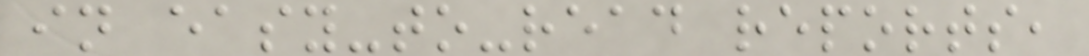in easy-to-read reports,
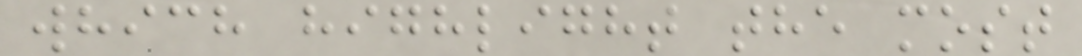which highlight the most
